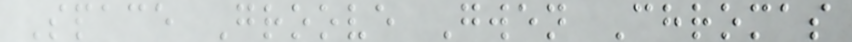Space Groove Gwen Chromas
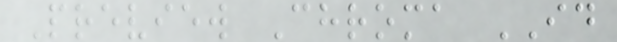Preview Chroma ID
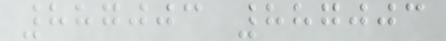887003 887003
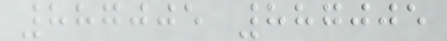887005 887005
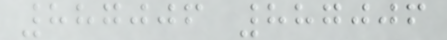887006 887006
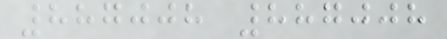887008 887008
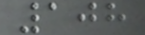108
